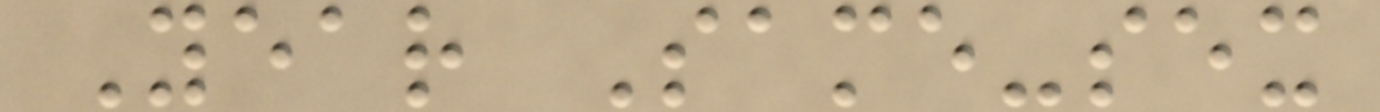Year Same-sex
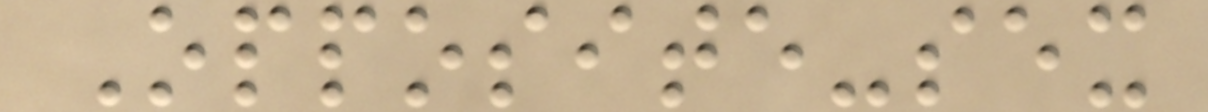Opposite-sex
